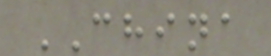CHINA
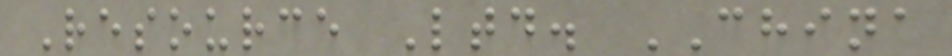Resource Ltd. CHINA
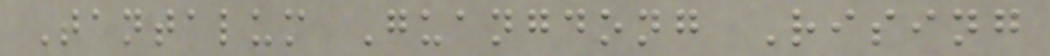Tantalum Guangdong Rising
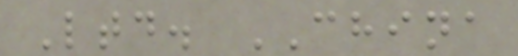Ltd. CHINA
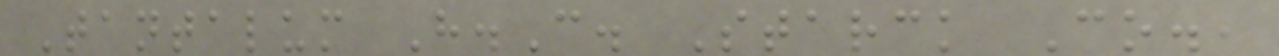Tantalum H.C. Starck Co.,
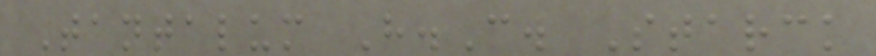Tantalum H.C. Starck
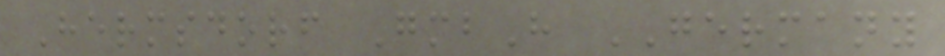Hermsdorf GmbH GERMANY
